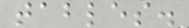tables.
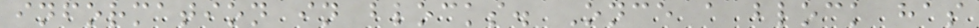information in blocks. Once a block has
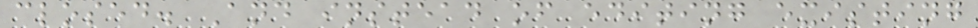closed. And instead of editing existing
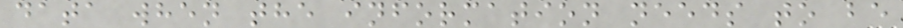data when the information needs to be
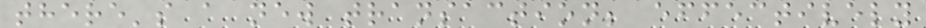there's a new transaction; effectively
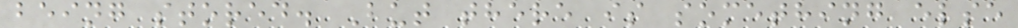being stored. But there is something else
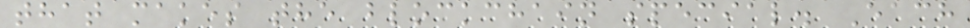that makes the blockchain special. Each
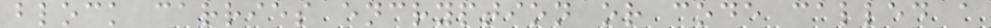block carries encryption or code called a
